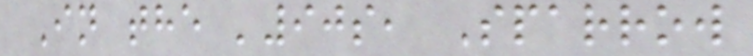In the '90s, Sparrow
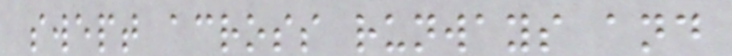swept across runways and
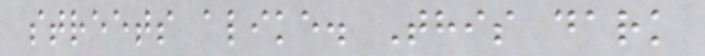streets alike. This dark
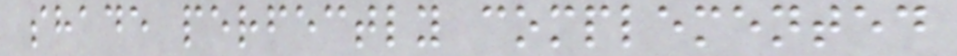shade perfectly complemented
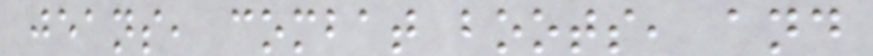jeans, combat boots, and
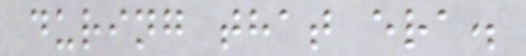during that era.
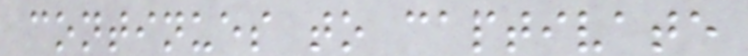continues to captivate
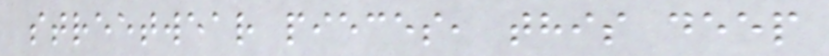streetwear pieces, this deep
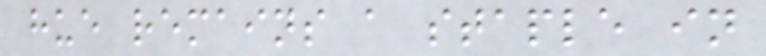hue remains a staple in
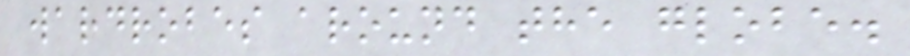wardrobes around the globe.
